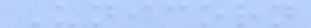Unicorn
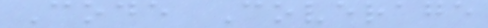Code Coverage
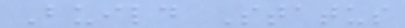Build Status
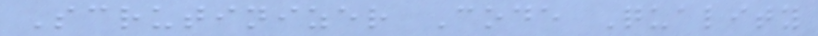Scrutinizer Code Quality
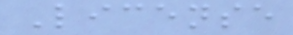License
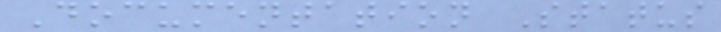Documentation Status
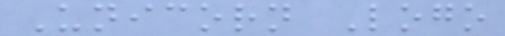Unicorn Logo
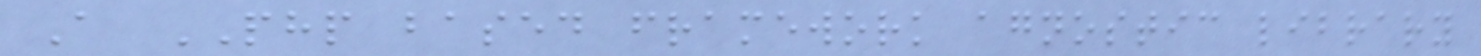A PHP based framework agnostic library
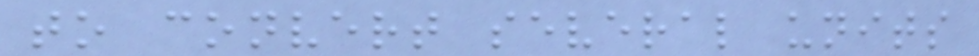to convert several units
